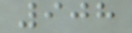908
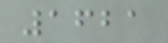1621
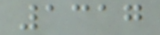1317
